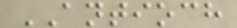ANTIOCH
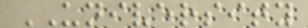UNIVERSITY
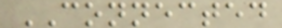CONNECTED
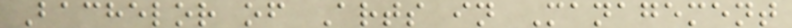Bachelor of Arts in Management
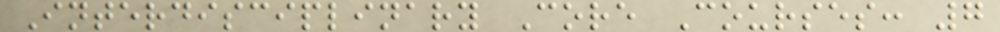Interdisciplinary Core Courses: 7
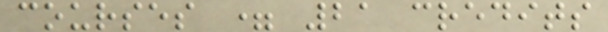courses = 21 credits
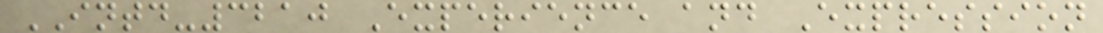INTD-3210 Experience and Expression
